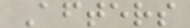Afters
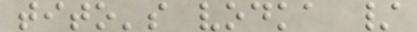tito's vodka /
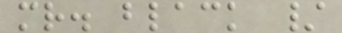mr. black /
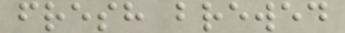fresh brewed
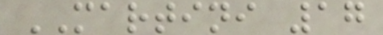MARTINI 17
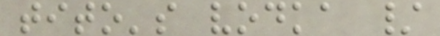tito's vodka /
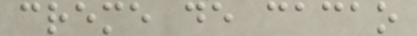creme de cacao
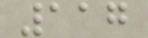117
